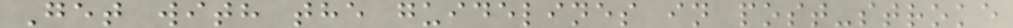Get with the guidelines in post-stroke
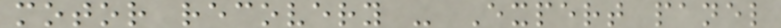motor recovery - Expert panel
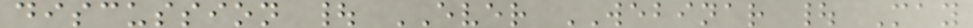discussion | EVER WEBINAR | May
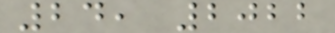24, 2022
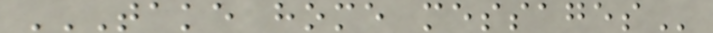TAKE HOME MESSAGES
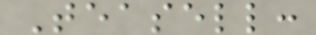Teasell:
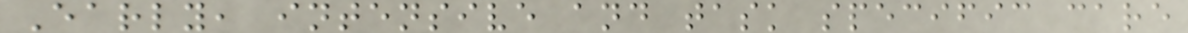Early, intensive and task specific care
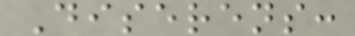Diserens:
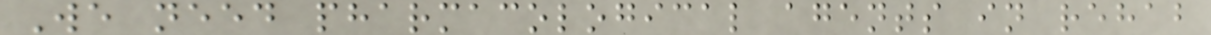We need pharmacological agents in rehab
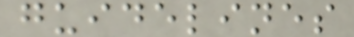guidelines
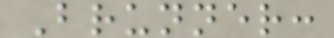Brunner:
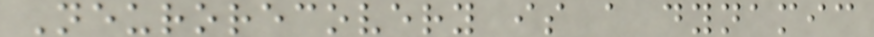Neurorecovery is a dynamic
